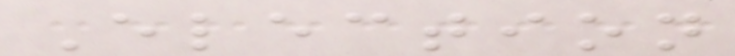Election
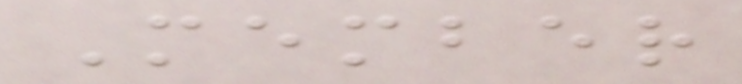Member
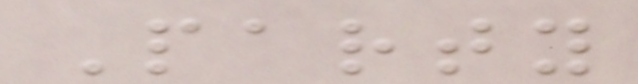Party
